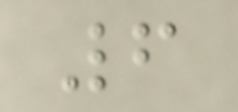6
